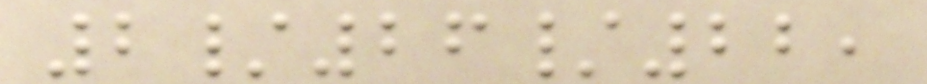2/26/22,
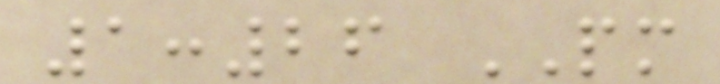1:26 PM
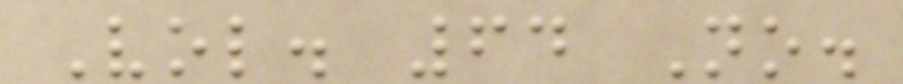Vol. 64 No.
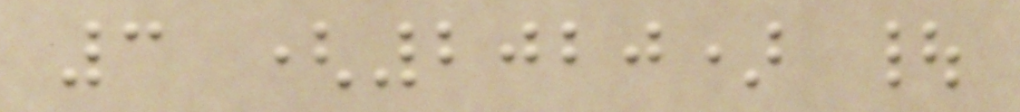3 (2020) |
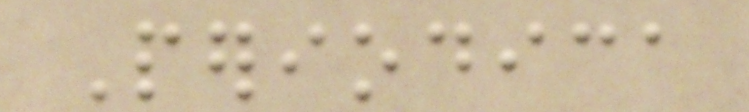Periodica
